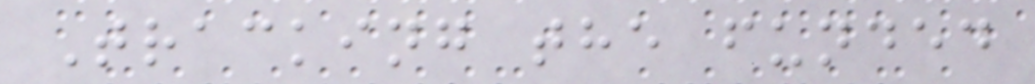Tracking the funded
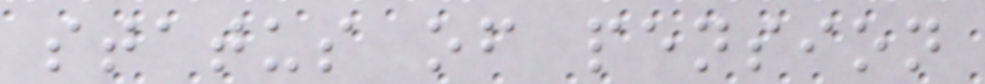status of pension
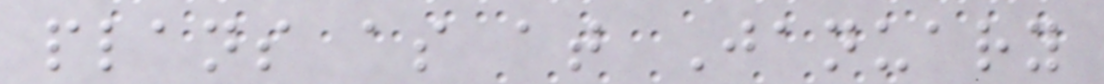plans as at January
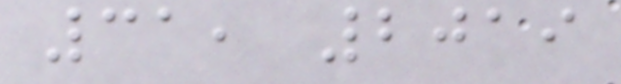31, 2019
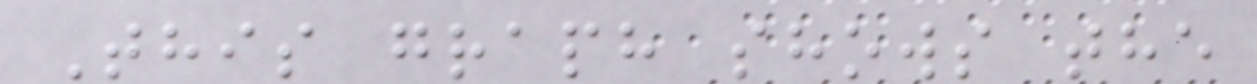This graph shows the
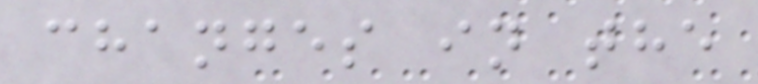changes in the
